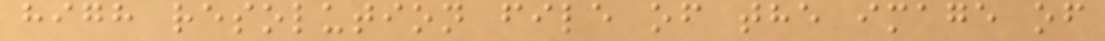high resolution file of the image of
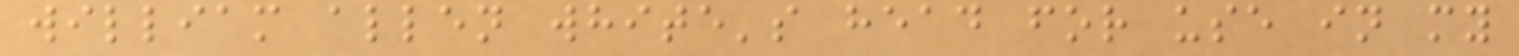william allen white's head for use in my
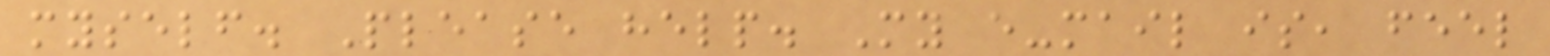myself. Please help. My e-mail is, feel
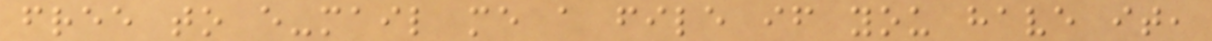free to e-mail me a file if you have it,
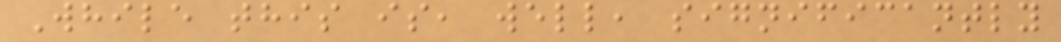While this is, well, significantly
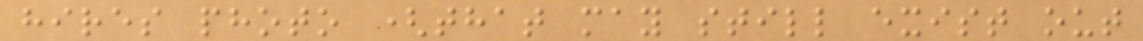hires photo (that may still exist out
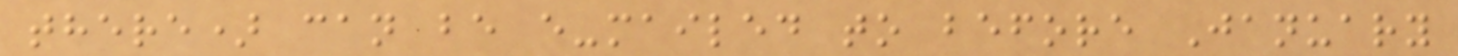there) can be e-mailed to before January
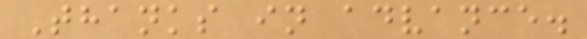Thanks in advance.
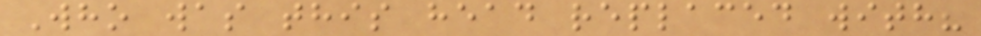Who was this head replaced with?
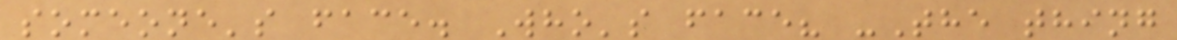someone's face. Who's face? -The thing
